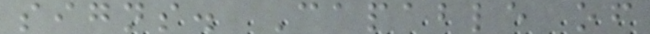signs. Capable of
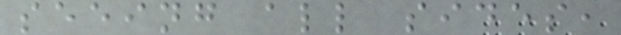seeing all sides,
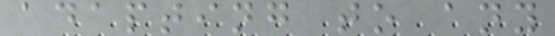adapting to any
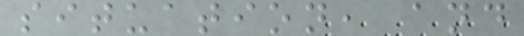situation, and
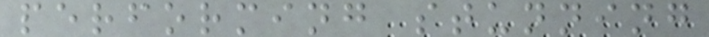performing stunning
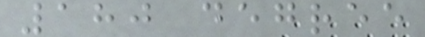180 degree
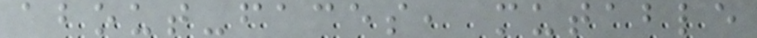about-faces, mutable
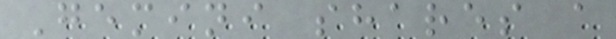Gemini shares a
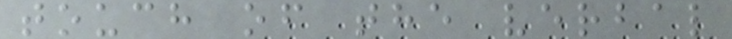touch of the verbal
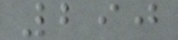290
